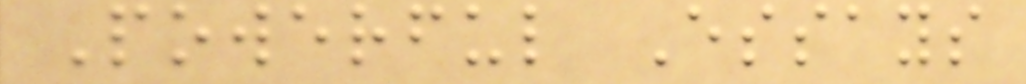Powerful Essays
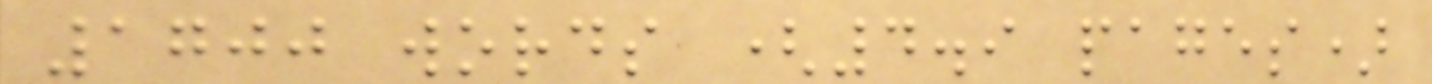1700 words (4.9 pages)
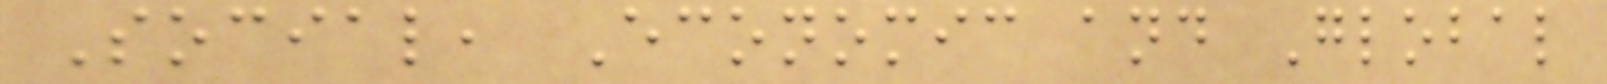Social, Economic and Global
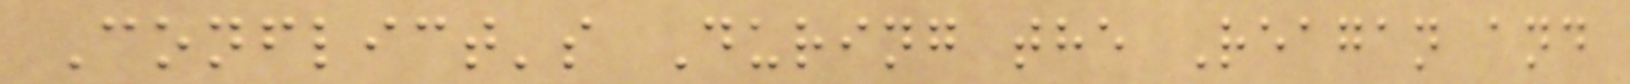Conflict's During the Reagan and
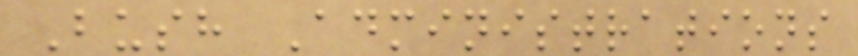Bush Administrations
